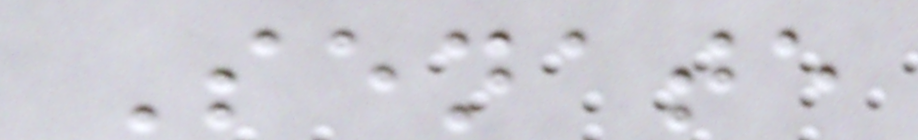Senate
